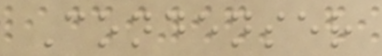Condenser
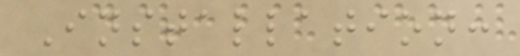Installation:
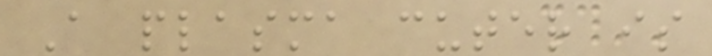A plasma cuter is
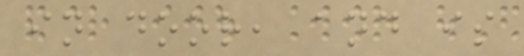in door, and is
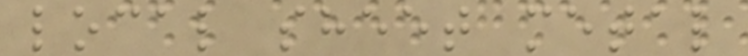local sheet metal
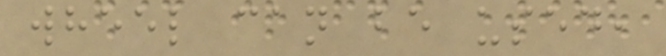wheel can be used,
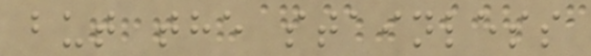but the stainless
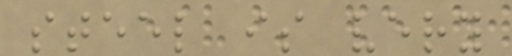steel is very
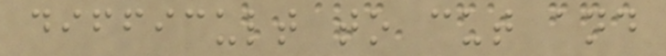difficult to cut and
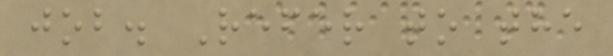job. Refer to the
